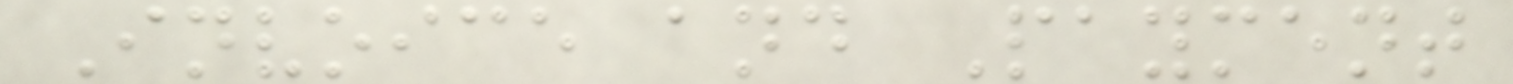Invoice and Payment
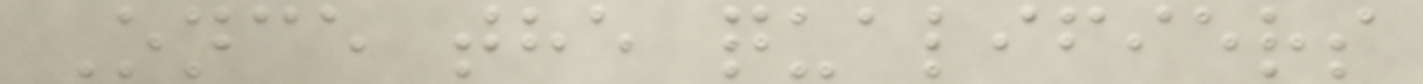Once the qualifiers
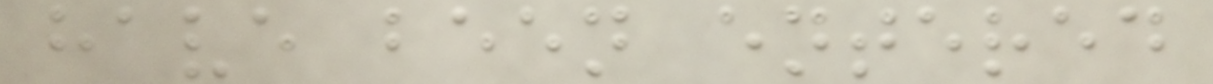have been entered
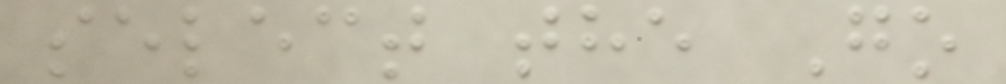select the Go
